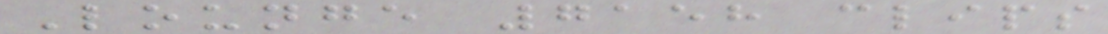Lounge 7158 clips
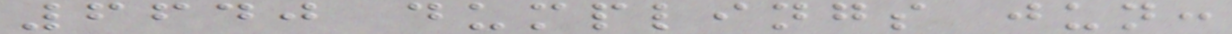6640 dumplings jun:
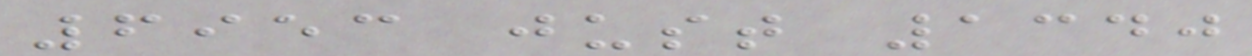6953 just 1340
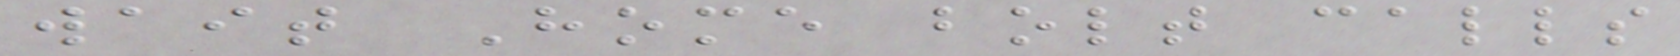wait Home bolt calls
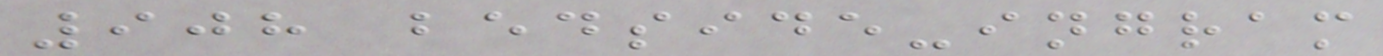908 bedside-ingram
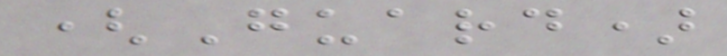(Guard)
